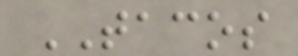TACOS
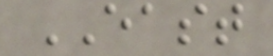EAST
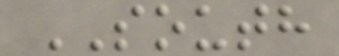SOUTH
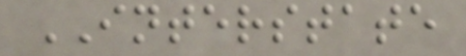INTERSTATE
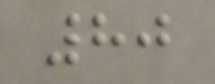80
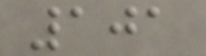101
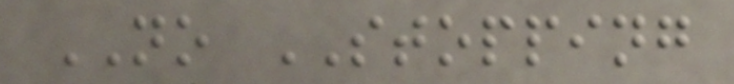NO STOPPING
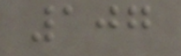107
